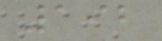192
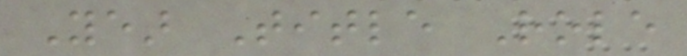Year Title Role
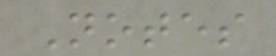Notes
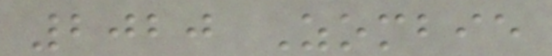2020 Zombie
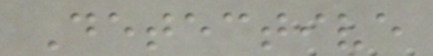Detective
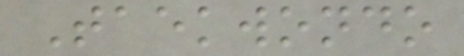Taekwondo
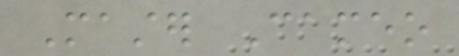Master Cameo
